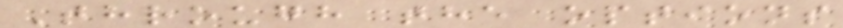Through the options
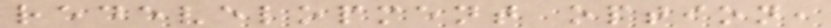redevelopment option,
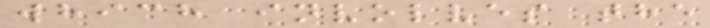which involves the
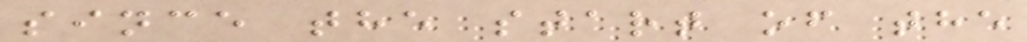since the start of the
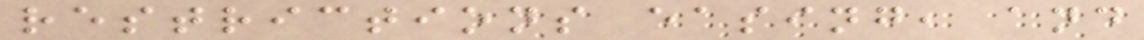restrictions easing, and
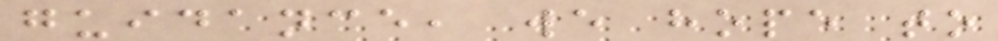guidance, we hope to
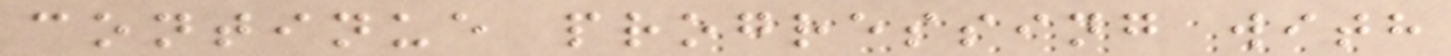continue progressing with
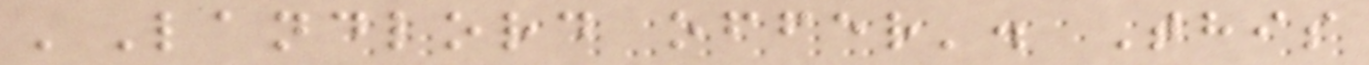'Landlord offer'. This
